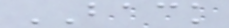BACK
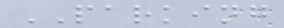PARKING
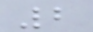2
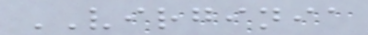VIRGINIA
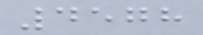4578
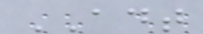ADT
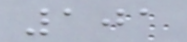101
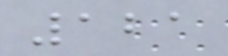121
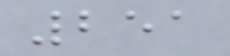251
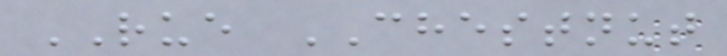RUE CHESTNUT
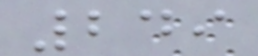249
